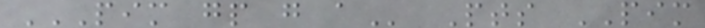PIM GP G A Pts PIM
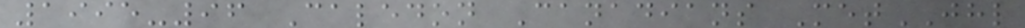1995-96 Caledon Canadians MetJHL
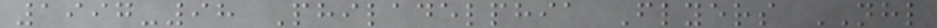1997-98 Philadelphia Flyers NHL
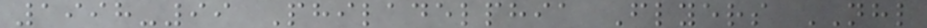1998-99 Philadelphia Flyers NHL
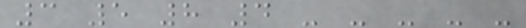3 5 8 4 - - - - -
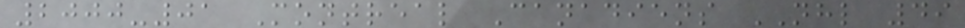2000-01 Montreal Canadiens NHL 49
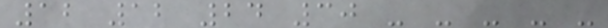12 12 24 30 - - - - -
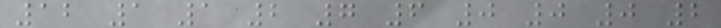12 1 1 2 7 6 0 0 0 2
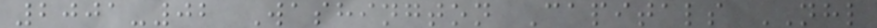2001-02 Washington Capitals NHL
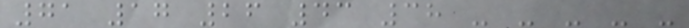71 17 26 43 38 - - - - -
